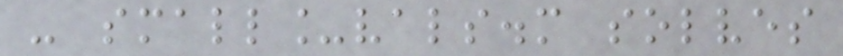- small_vals.m solves
